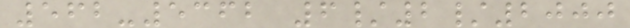562-5362 6/2/2000
